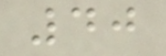40
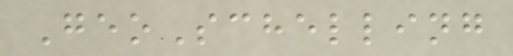GeoSchelling
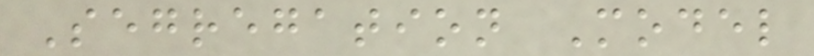Segregation Model
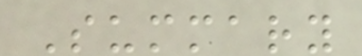Summary
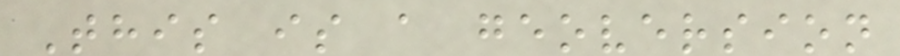This is a geoversion
